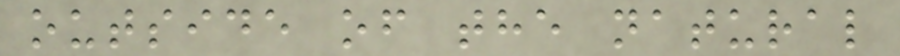outside of the natural
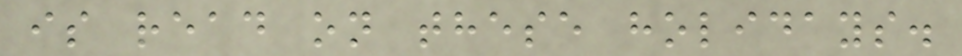is read on these holidays.
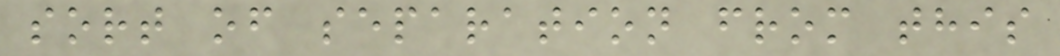sort of separation from this
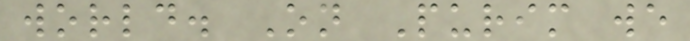world. On Purim we
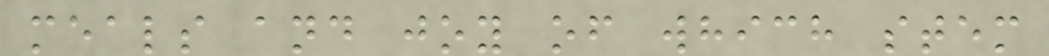meals and joy of which stem
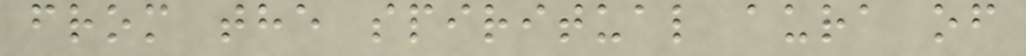from the spiritual aura of
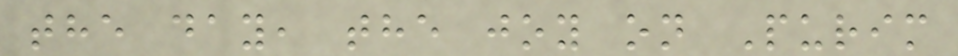the day, the joy on Purim
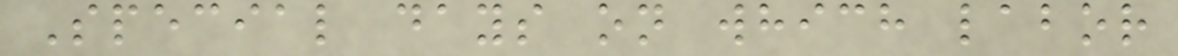Special days on which labor
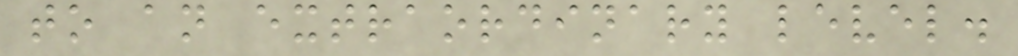to an extraordinary level.
